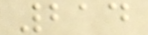214
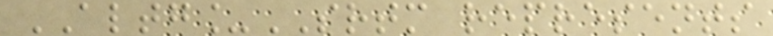ALTG_SRTM represents
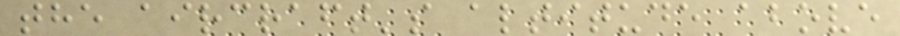the aircraft's altitude above
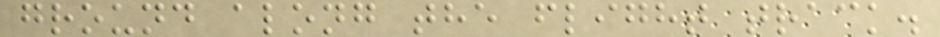ground along the flight track.
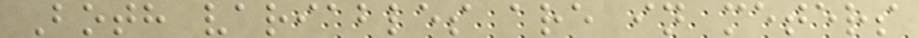Both variables are in meters
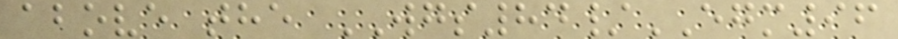above the WGS84/EGM96
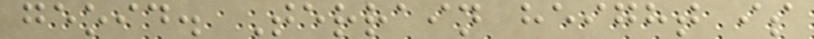geoid. Terrain height is
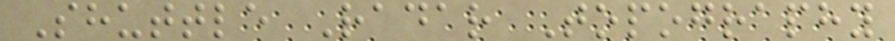Shuttle Radar Topography
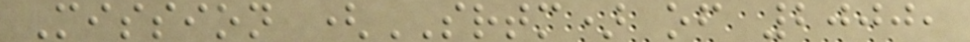Mission (SRTM) of 2000,
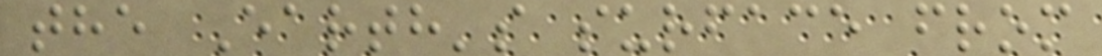the Earth's surface from
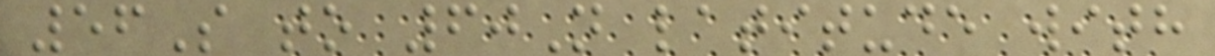56S to 60N latitude with
